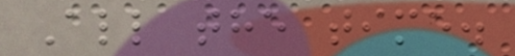All the time.
